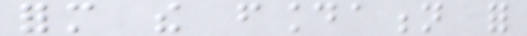form the foundation for
